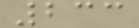233
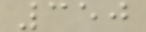350
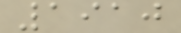1910
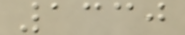1330
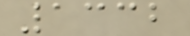1332
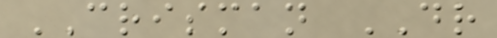CRISMAN DR
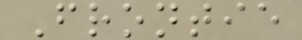Frontie
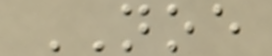NOE
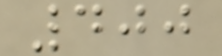400
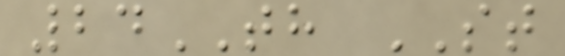24TH ST
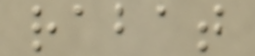rabat
